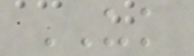UK
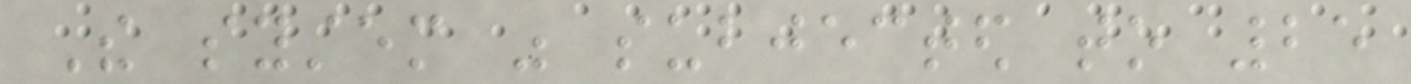The system was subjected to 25
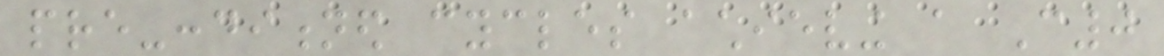pre-conditioned cycles achieving a C0
